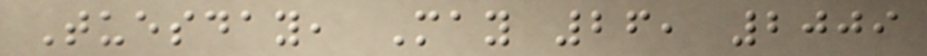Tuesday, May 26, 2009
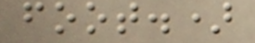foot.)
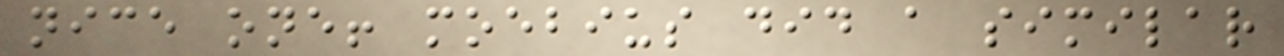nice one! moebius did a similar
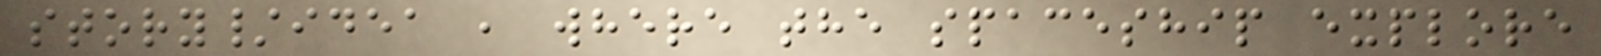story/idea , where the spaceship explore
